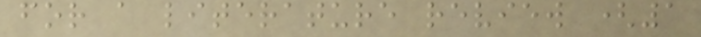for a literature review (1
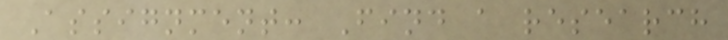Assignment: Find a research
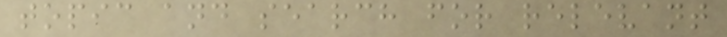topic and search for relevant
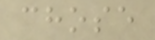chose
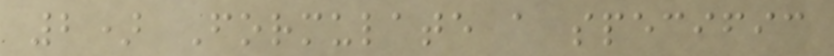2) Formulate a specific
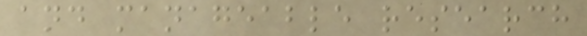and manageable research
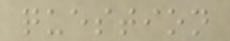question
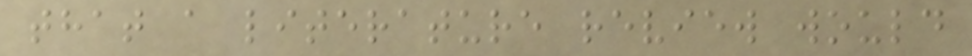that a literature review would
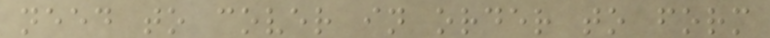need to cover in order to form
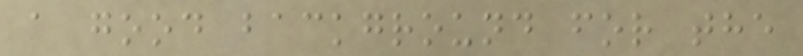a good background for the
